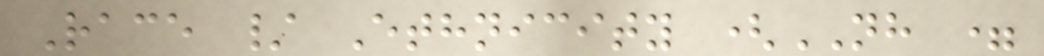Race / Ethnicity (NH =
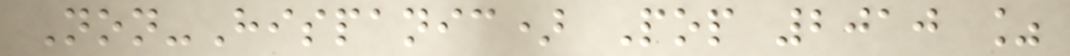Non-Hispanic) Pop 2010 %
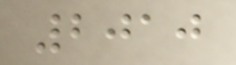2010
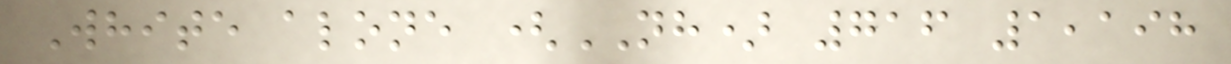White alone (NH) 716 1,198
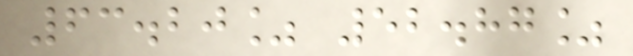63.20% 52.87%
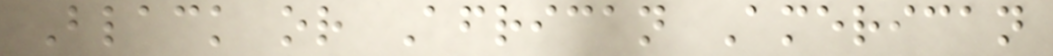Black or African American
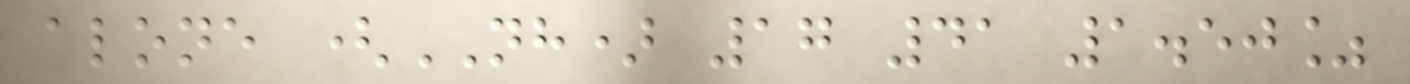alone (NH) 17 41 1.50%
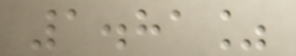1.81%
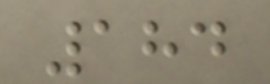184
